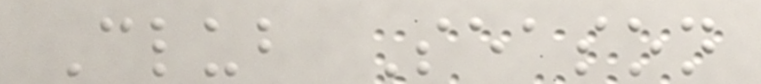Club Season
